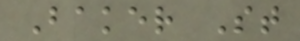Baker St
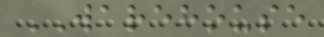WAREHOUSE
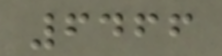6466
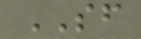SF
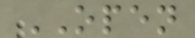OPEN
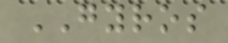GYROS
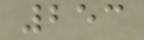253
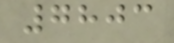7803
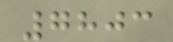7803
